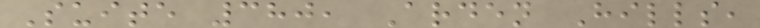Suite 380, Arden Hills,
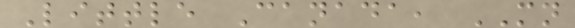Little Canada, MN
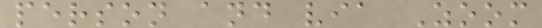person and via Zoom
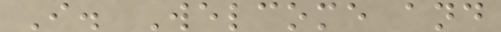I. Welcome and
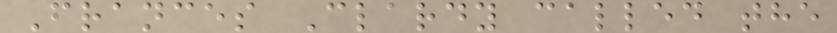Frances Clardy called the
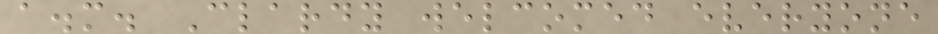a.m. Clardy welcomed everyone
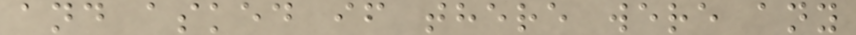and asked if there were any
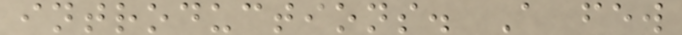introductions. A few
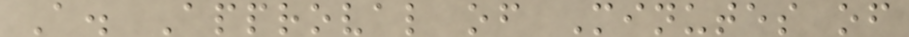A. Approval of Minutes of
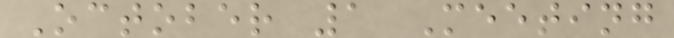October 1 Meeting
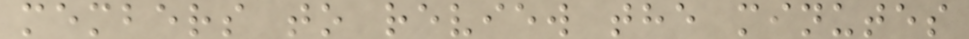members to review the minutes
